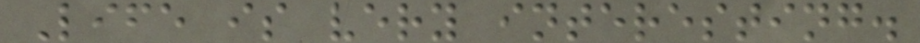Life is very interesting.
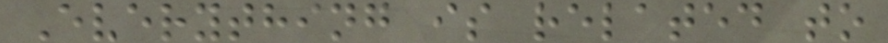Everything is related to
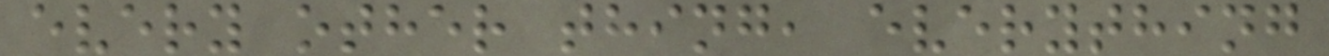every other thing, everything
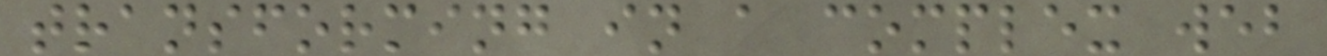transforming in a complex web
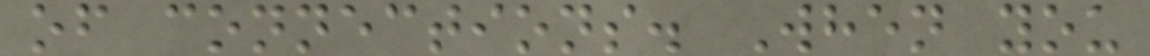of connections. When you
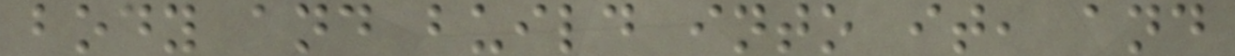body and build into it, and
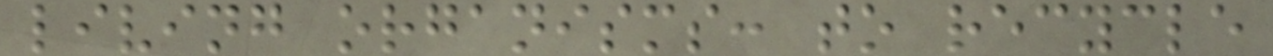living organisms: to recycle
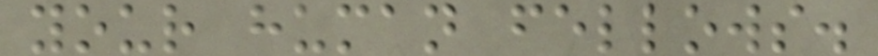your human fellows.
